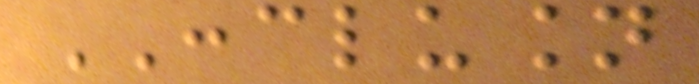CONCLUSION
